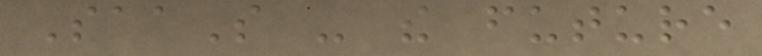SaaS - the future
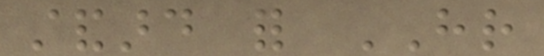standard for HR
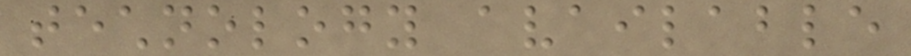technology available
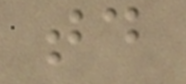today
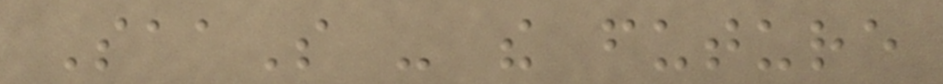SaaS - the future
